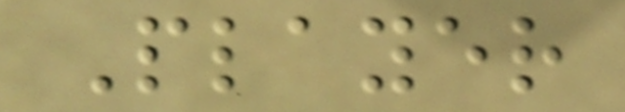Player
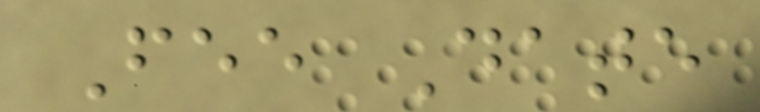Fee Date
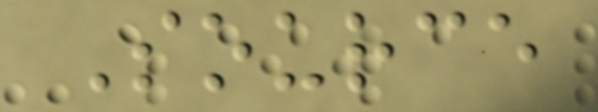Source
